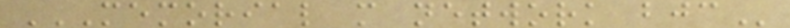MEMORIAL M NETWORK BJC
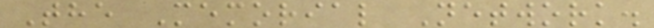The Memorial Network.
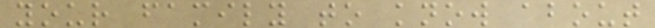your family to know about
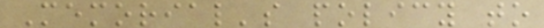Memorial's policy to
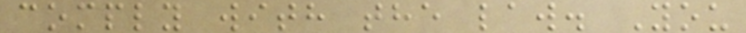comply with the law. You
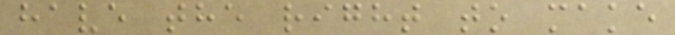have the right to make
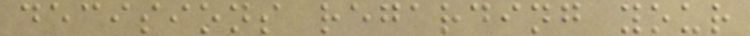decisions regarding your
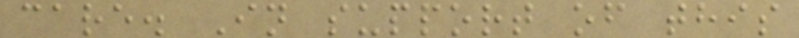care. In support of this
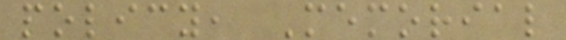policy, Memorial
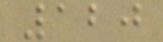120
